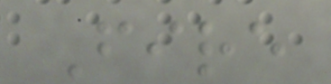Fire
